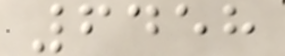6458
